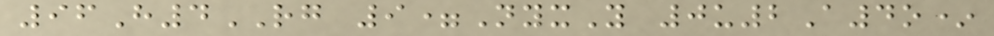96H4RG 9=NyxY 0u2A4o*
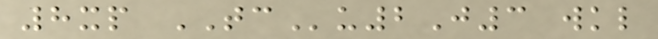8xp TCu2J3 wkl
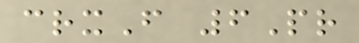crxF 6Pr
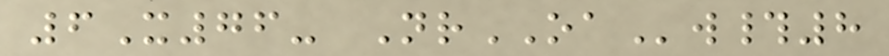6X76- NrOAw#8
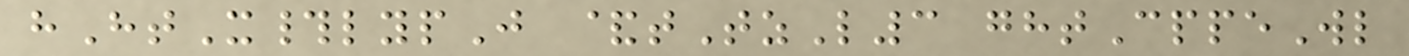hHtX#lypJ &tTzL3 ghtCppeWl
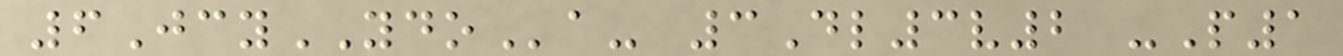6JcyYDOa- 3Dl3v2 -P1
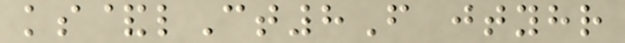ks&lCt8F jtyhr
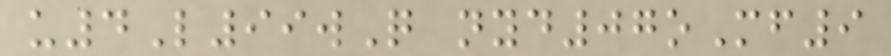u4L99wQ nyd07oMf9
